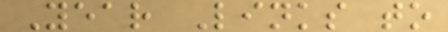Year Links to
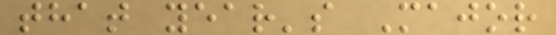that year's Major
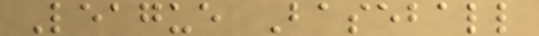League Baseball
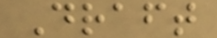Draft
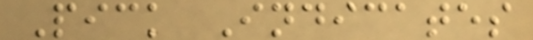Pick Indicates
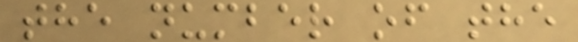the number of the
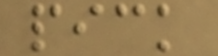pick
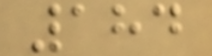184
